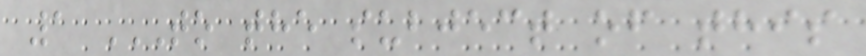1 TO THE SUBJECT OF THIS
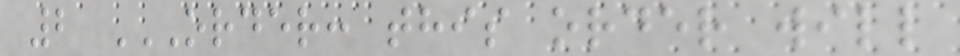2 ORDER: THIS ORDER WILL
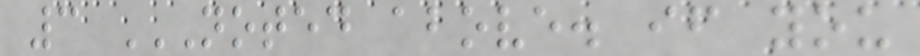3 NOTED ABOVE. IF YOU
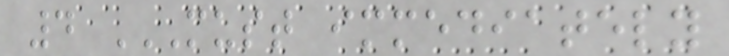4 MUST IMMEDIATELY
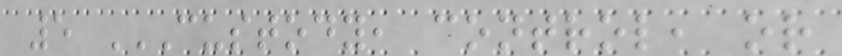5 CUSTODY, CONTROL, OR
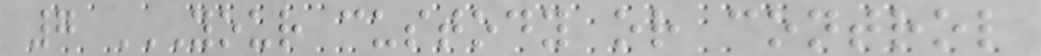7 YOUR CUSTODY OR CONTROL
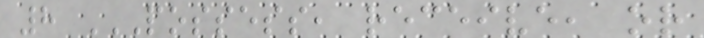8 POSSESS, RECEIVE, OR
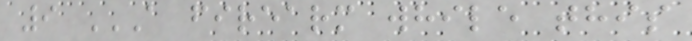9 A FIREARM WHILE THIS
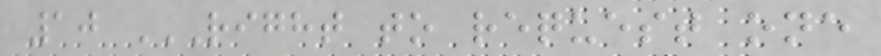10 RIGHT TO REQUEST ONE
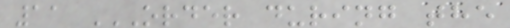11 ORDER DURING THE
